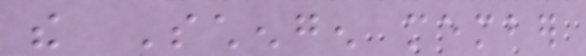the Schengen member
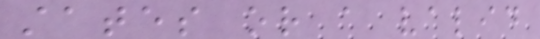states or a valid
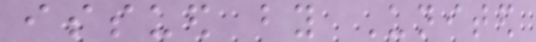issued by United
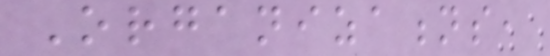Organizations,
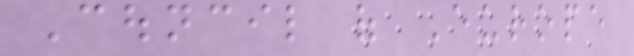Council of Europe
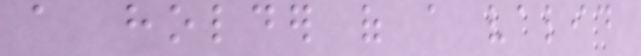a holder of a valid
